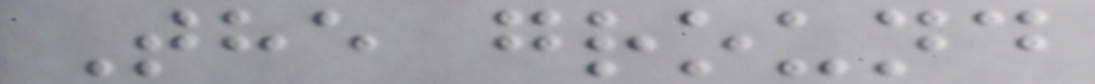The ground
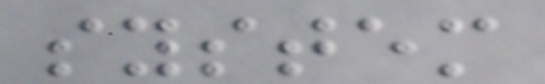system
